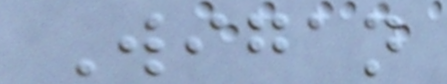Wigan
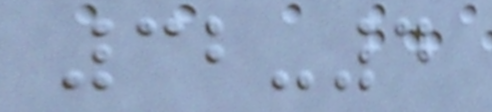32-4
